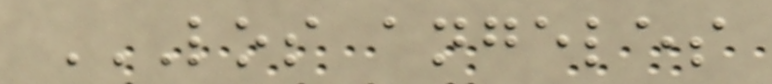LOS ANGELES
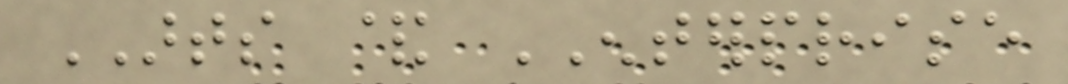ARTS & ENTERPRISE
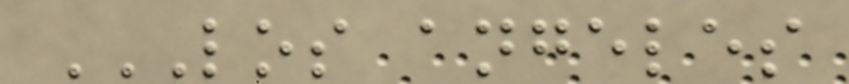LOS ANGELES
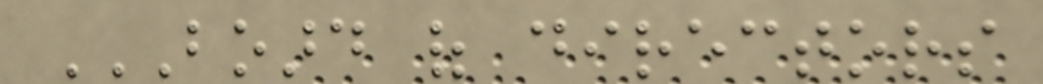BOARD OF DIRECTORS
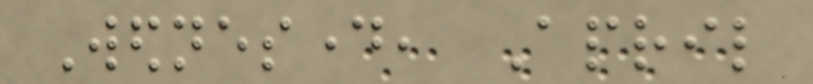Wednesday, April
